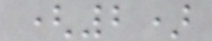(2)
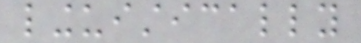linguistically
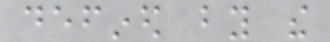defined by the
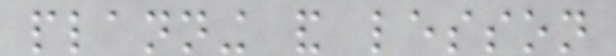planning and lesson
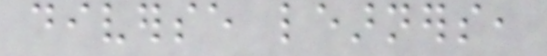diverse learners,
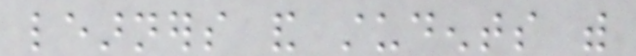learners and students with
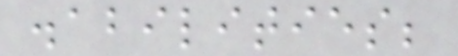disabilities;
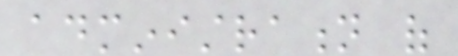administration of
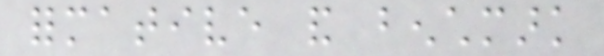formative and benchmark
